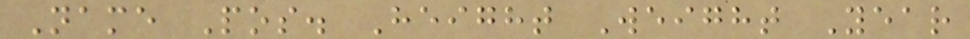Name Pos. Height Weight Year
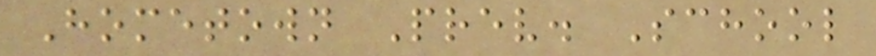Hometown Prev. School
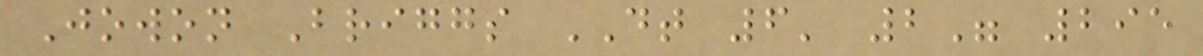Jowon Briggs DT 6' 2" 295
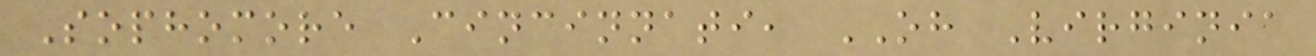Sophomore Cincinnati, OH Virginia
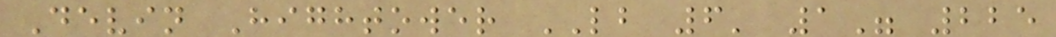Devin Hightower LB 6' 1" 225
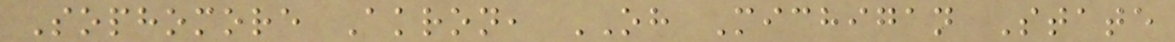Sophomore Akron, OH Michigan State
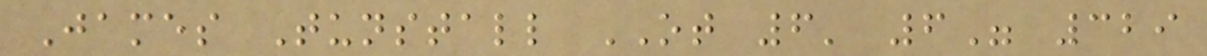James Tunstall OT 6' 6" 329
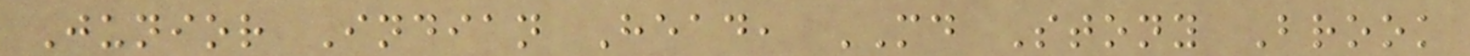Junior Indian Head, MD Stony Brook
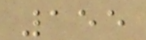155
